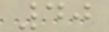40
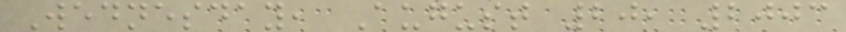Wednesday, August 20, 2003
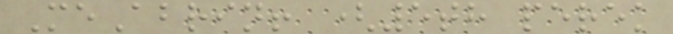MeAbrin! (5th perek
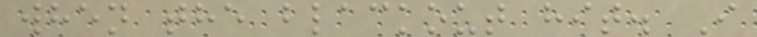when the blackout hit. I
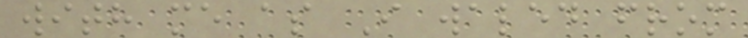with me as I waled from
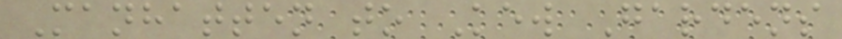Manhatten to Kew Gardens
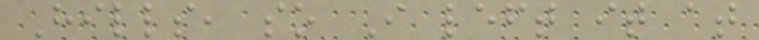Hills, so I left it at
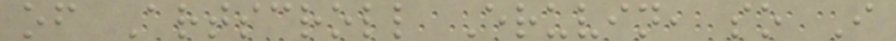of Artscroll Eruvin, so I
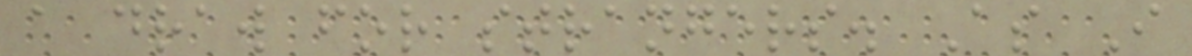a draw for strangers. As I
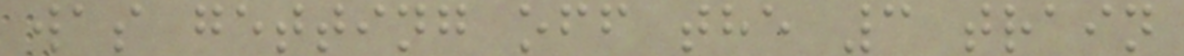was getting off the 3 train
